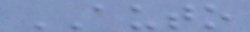AUTO
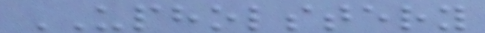UPHOLSTERY
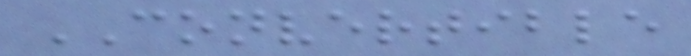CONVERTIBLE
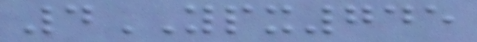4YPX745
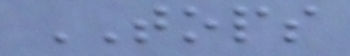TOPS
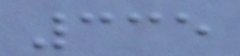335
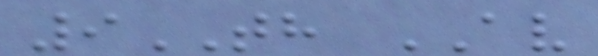9TH AV
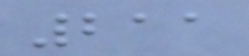211
